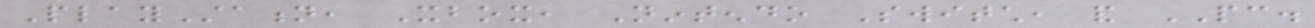PlayStation, Xbox, Nintendo Switch, and PC.
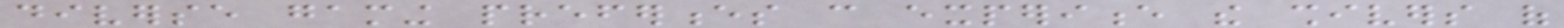diverse gaming preferences can experience the shivers of
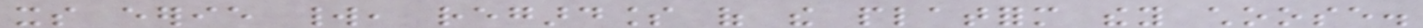its eerie world, regardless of the platform they choose.
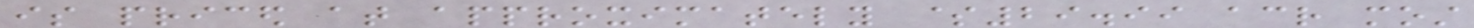is priced at approximately $29.99 across most
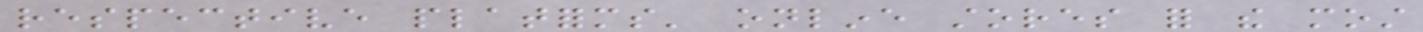respective platforms' online stores for the most
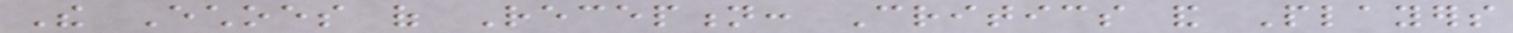The Echoes of Reception: Critics and Players
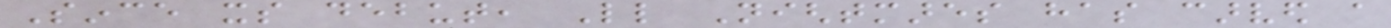Since its debut, Little Nightmares has carved a
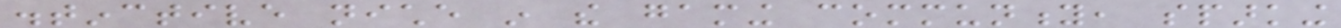distinctive niche in the gaming community, sparking
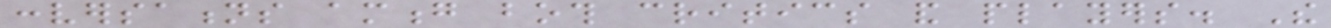conversations among both critics and players. The
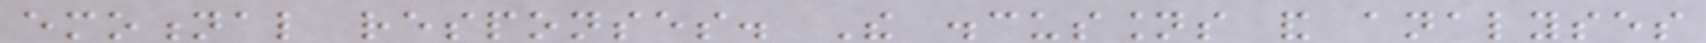emotional responses. The discussions and analyses
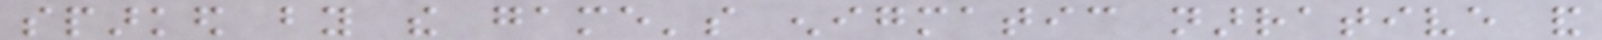sparked by the game's enigmatic narrative and
